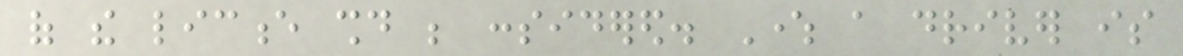of the licence should be considered. Where a driver is
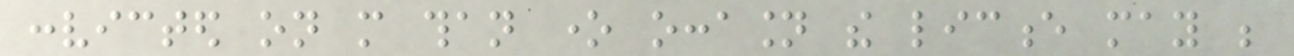convicted on more than one occasion the licence may be
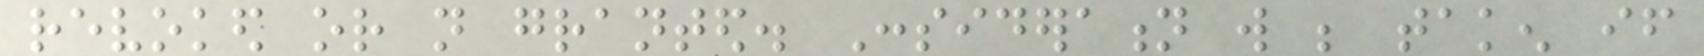revoked or not granted. Consideration will be taken if
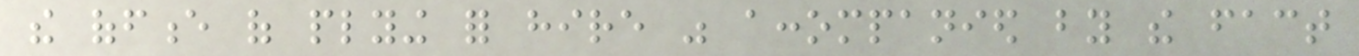the offence of plying for hire was accompanied by the fact
